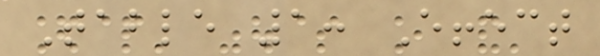Table 1: Effect
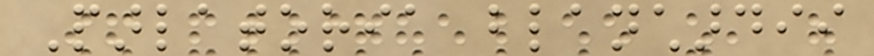Parlatoria blanchardii
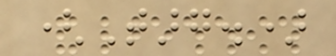(Targ.)
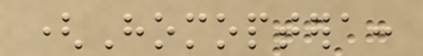(Homoptera:
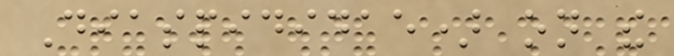Diaspididae) on the
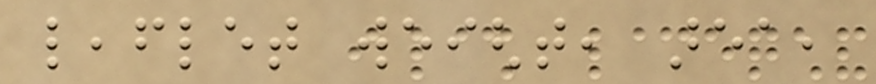leaflet weight, area,
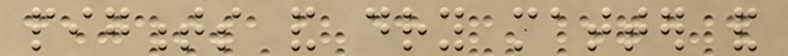pigments and dry matter and
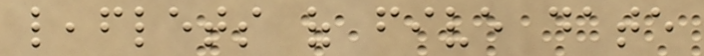leaflets of five date
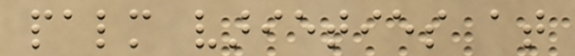palm varieties at
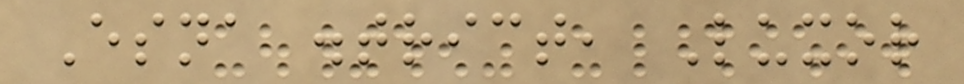Esna district, Luxor
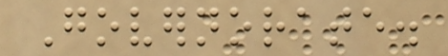Governorate.
